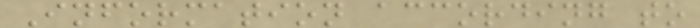Information according to
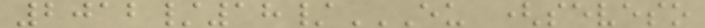2012/18/EU (SEVESO
